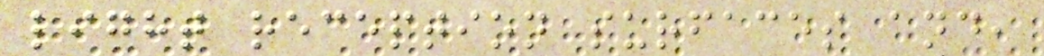light reception surfaces and,
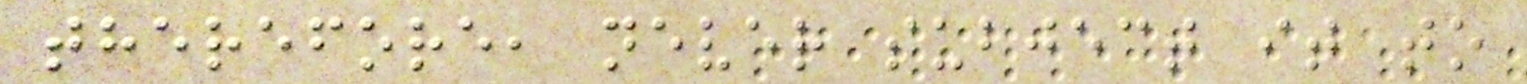therefore, never subject it to
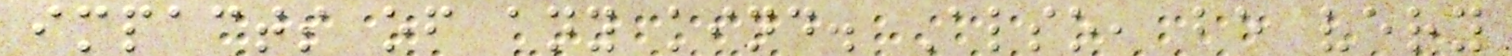impacts of any kind. Also, be very
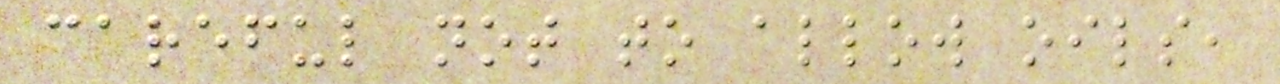careful not to allow oils,
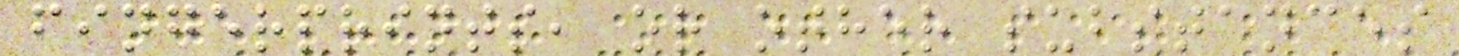fingerprints, or other substances
